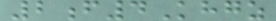2f4Khgz
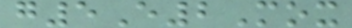g5E2Mox
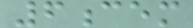6cem
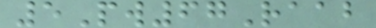5Pw67Raab
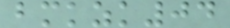bmkzk04
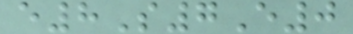e8S7E0
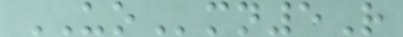UOmn5R
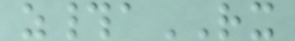z#aRX
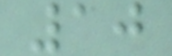10
